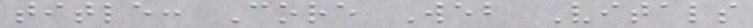title: Core Web Vitals
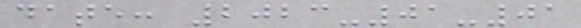date: 2023-01-01
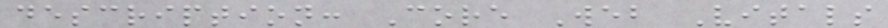description: Core Web Vitals
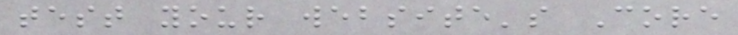test your website's Core
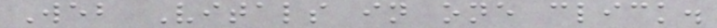Web Vitals in one click.
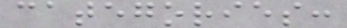categories:
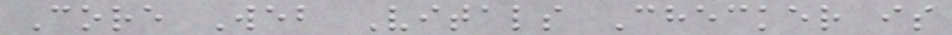Core Web Vitals Checker is
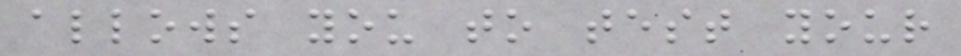allows you to test your
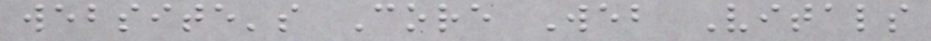website's Core Web Vitals
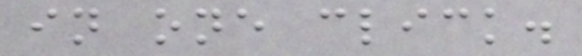in one click.
